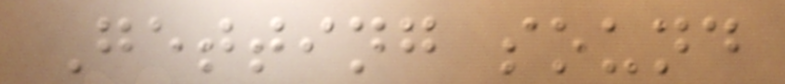Getting sound
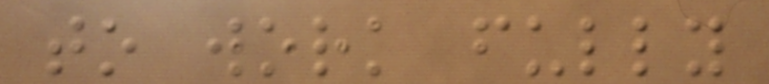to work fully
